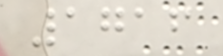1716
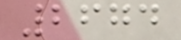2674
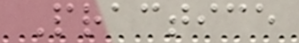Practice
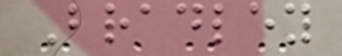Bradley
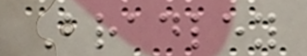Bradley
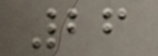26
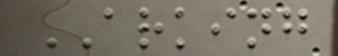ARKING
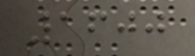1600
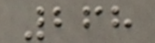268
